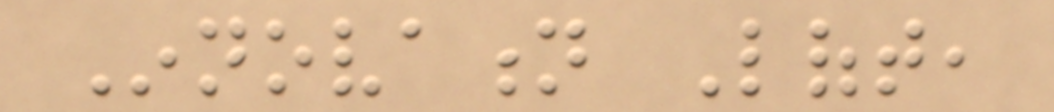Innovation Loft,
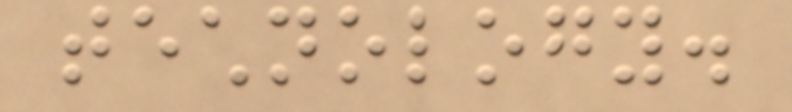technology.
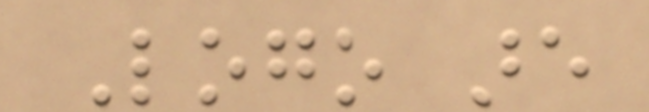Logo are
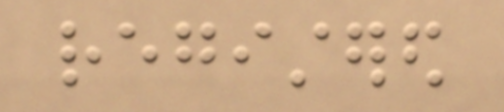registered
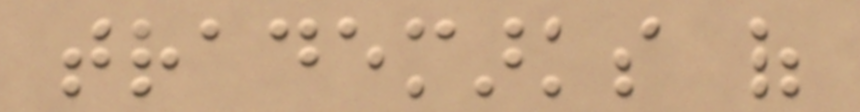trademarks of
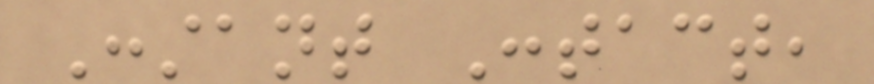Constant Contact,
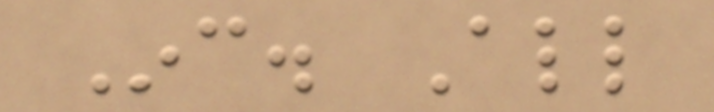Inc. All
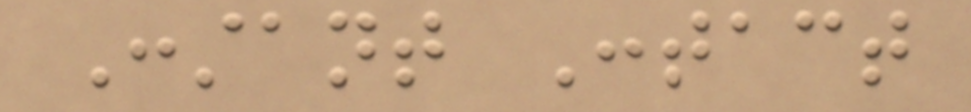Constant Contact
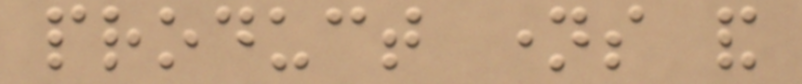product names and
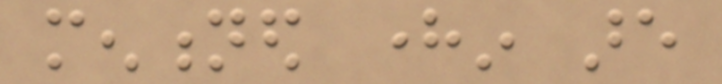mentioned herein are
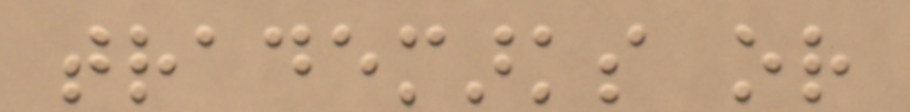trademarks or
